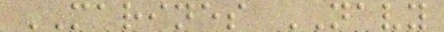MARINES NAVY
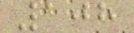108
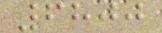6800
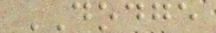DODGE
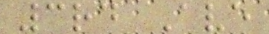3rd Ave
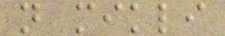n mikli
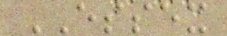ESSEX
